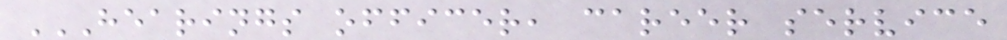HEARINGS OFFICER, CAREER SERVICE
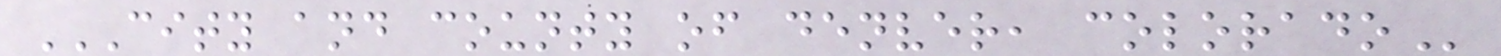CITY AND COUNTY OF DENVER, COLORADO
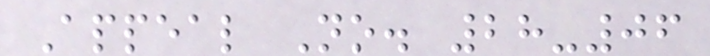Appeal No. 28-06
